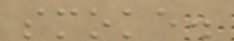smoke.
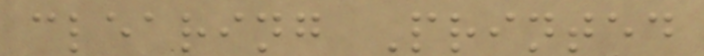clearing Printed
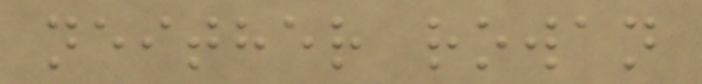neither rowan
